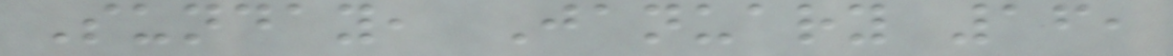Sunday, January 16,
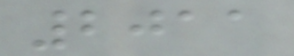2011
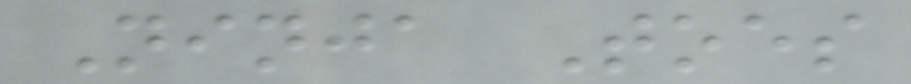Ninja Toes
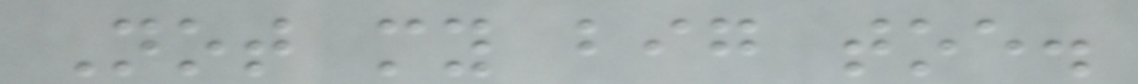Not my big toe.
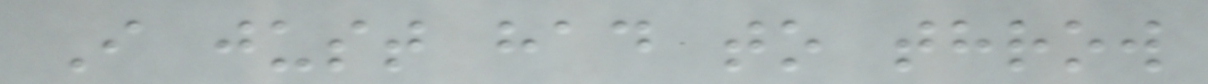I just had to throw
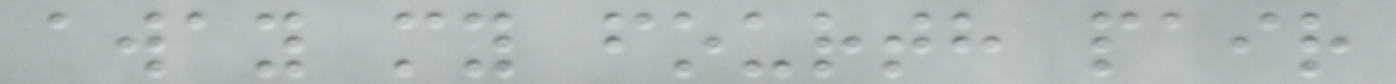away my fourth pair
